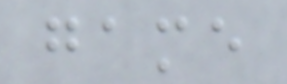game
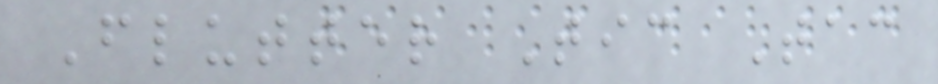Flutter Tic Tac
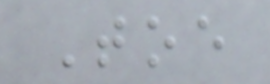Toe
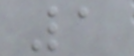1
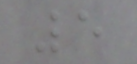5
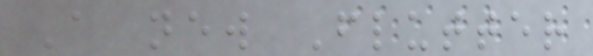A new Flutter
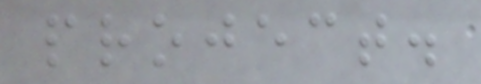project.
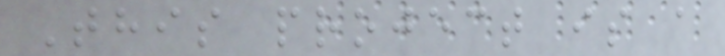This project is a
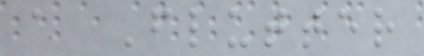a Flutter
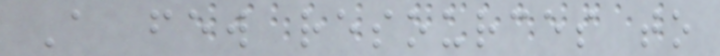A few resources to
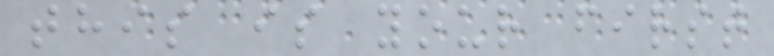this is your first
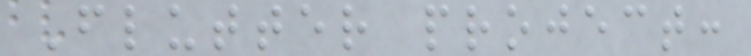Flutter project:
